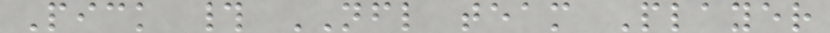Pick # NFL team Player
